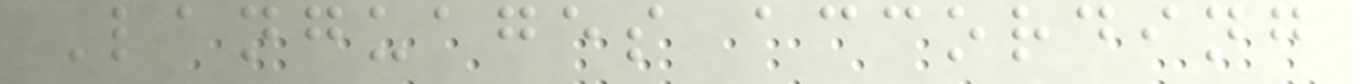Languages according
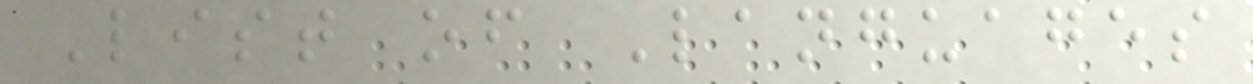List of Languages
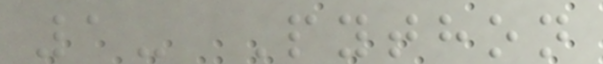1- Python
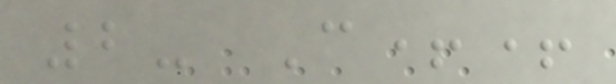2- C++
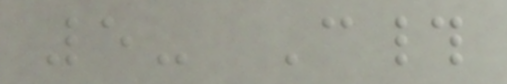5- C#
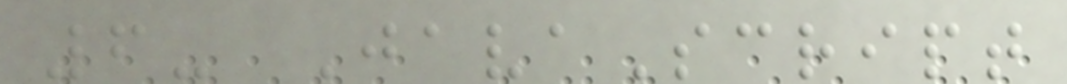6- JavaScript
